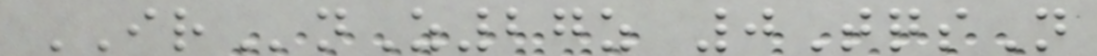IRnZ27z 0TqsN
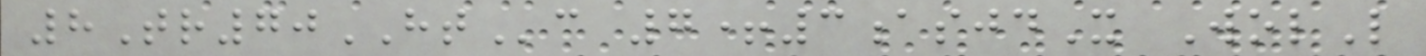8Tr70HTc 7+3asjdX WolL
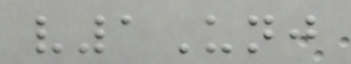v1Unj
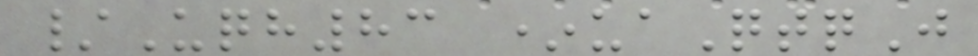/Uqh83 *uaQtqJ
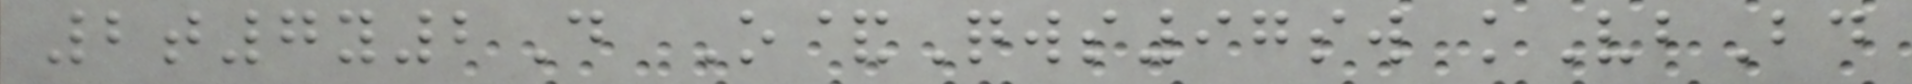2t7y2D O&Qws97sw kVbBd
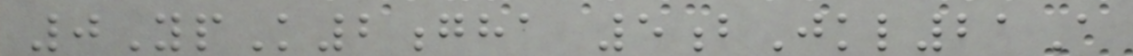0YpK2gha 5bJkl21A
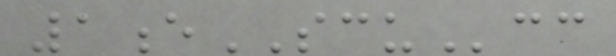1eSCUcc
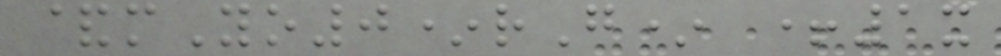&mYo0*rG* +1x
